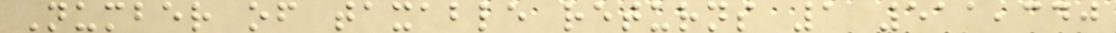Number of taxable returns 1 511,340
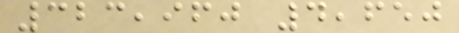323,960 4,650
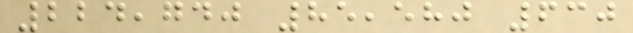224,740 85,580 630
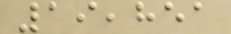19,851
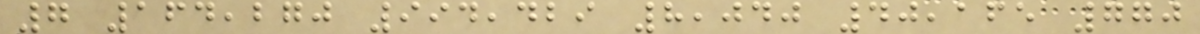7 164,270 994,429 8,040 40,165 770
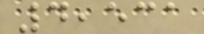4,531
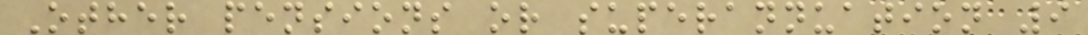Other pensions or superannuation 9
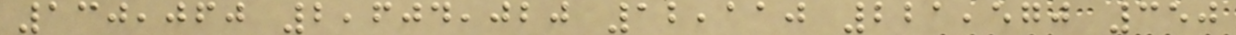130,060 2,604,020 12,110 221,570 350
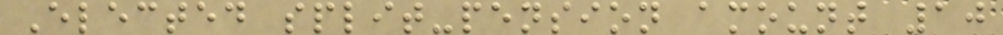Elected split-pension amount 10
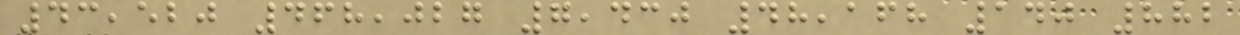43,520 468,027 7,430 48,168 140 882
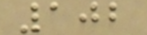102
